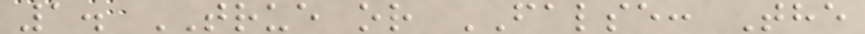1. TRUE or FALSE: The
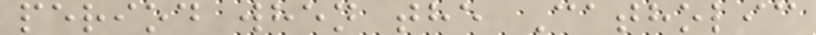period when the Catholic
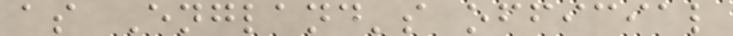as England's official
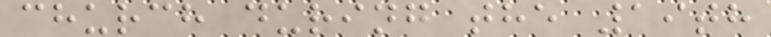church during the 19th
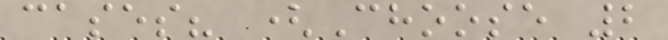cases? (Choose 2
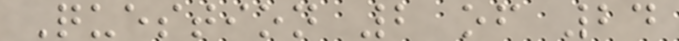Question 2 of 24
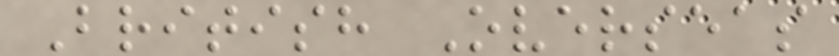British Overseas
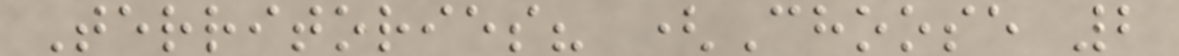Territories? (Choose 2
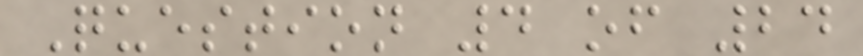Question 4 of 24
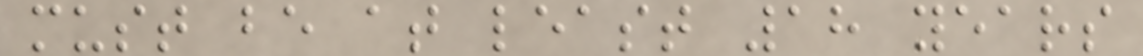must be at least 18 years
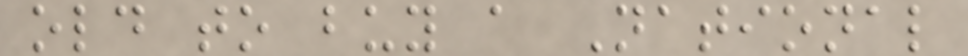old to buy a National
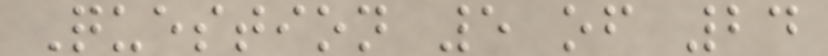Question 5 of 24
